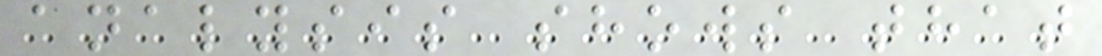analysis shows that
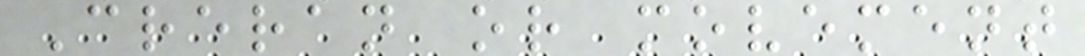Creran or movement
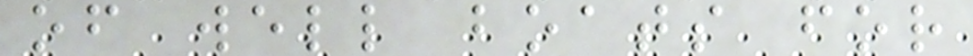of well boats for
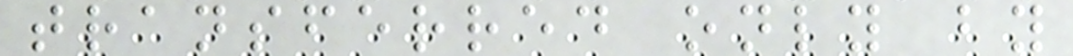transferred only by
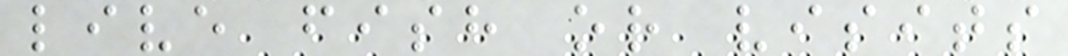live fish or visits
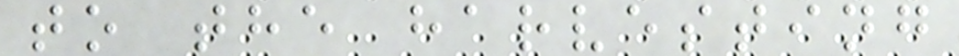to the harvesting
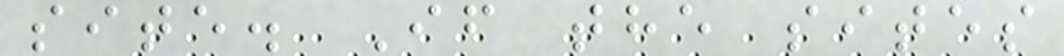site. If the sites
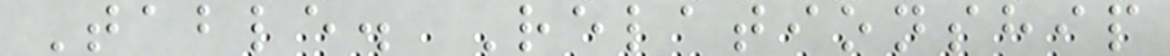Table. Relationship
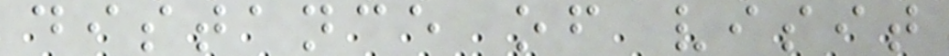distance of visit
